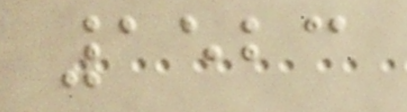1523
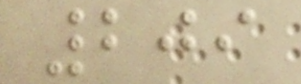209
